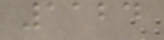1124
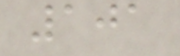101
